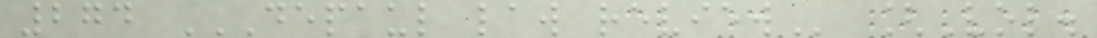274 DEPAUL LAW REVIEW [Vol.
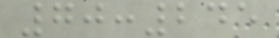70:245
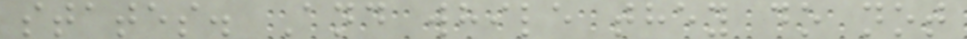states. And while they do not
